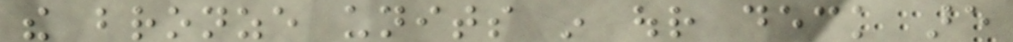the bronze units in our deck are
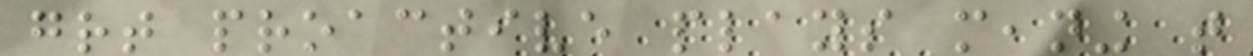great proactive plays meaning that
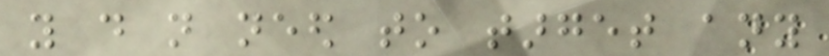you do not need to target any
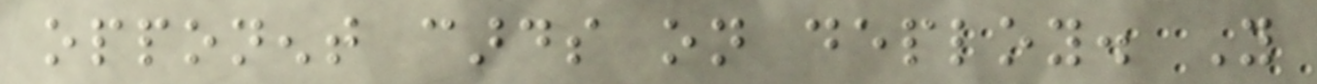opponent cards on deploy. You
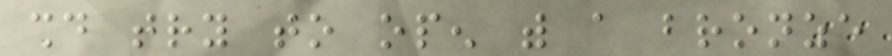should try to open with a bronze
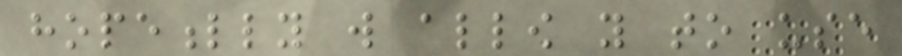hopefully will allow you to use
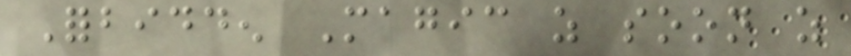Forbidden Magic as soon as
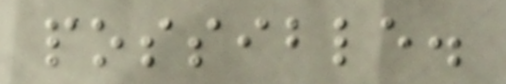possible.
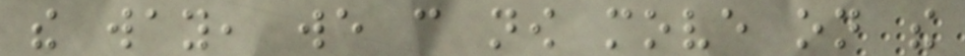the way, we can now move on the
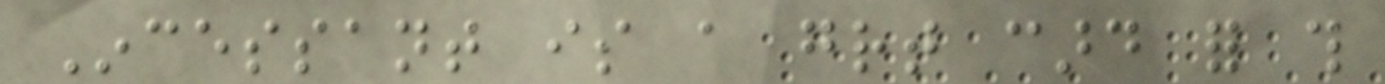Incessant is a great card for this
